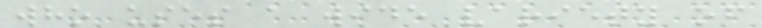who uses a wide variety of
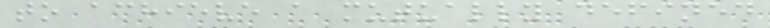to achieve a mutually defined
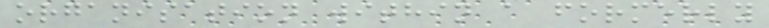organisation within a formerly
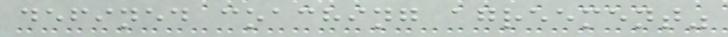defined coaching agreement"
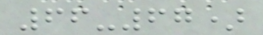66-67)
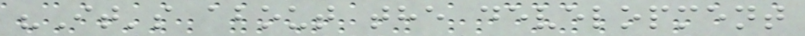"It's about the development
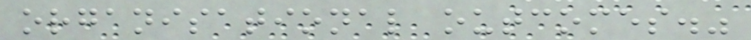organisational outcomes."
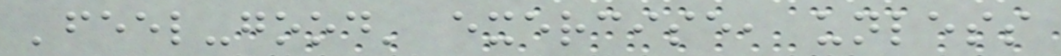'feel-good' exercise, unless
